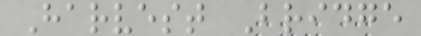Harvest Bridge
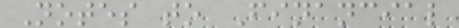Notes to Financial
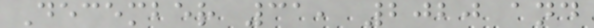December 31, 2020 and
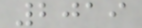2019
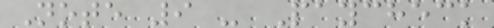Note 9 - Paycheck
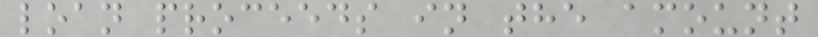loan proceeds in the amount
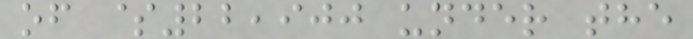of $22,900 under the
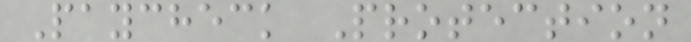Paycheck Protection
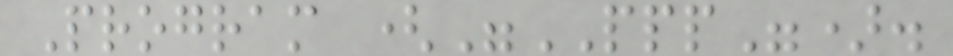Program ("PPP").
